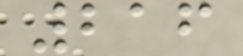216
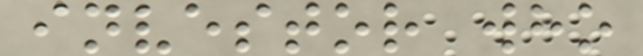investor who
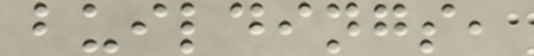buildings,
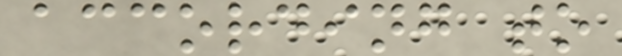according to
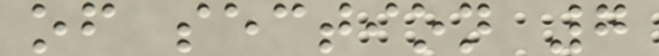of section 7
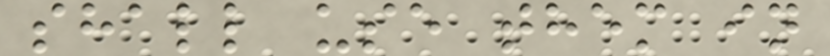shall use them in
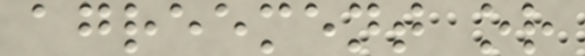agreement or
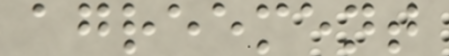agreement
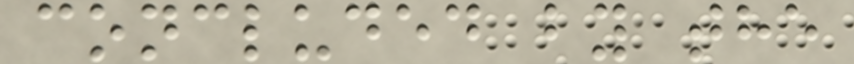concluded by the
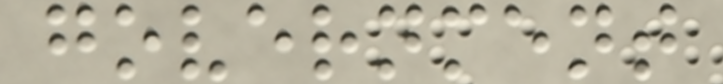government
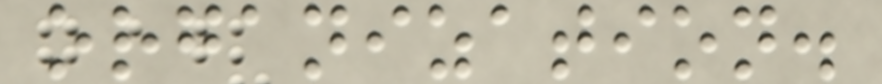organization.
